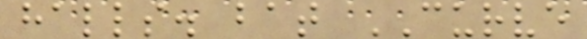halls. bat CURVE
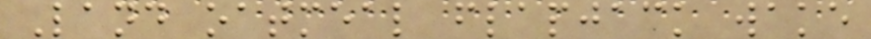Land oatmeal flapjack wake
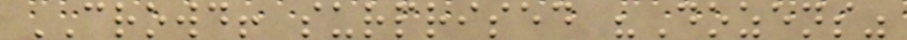CROWD! surprised "Dozens"
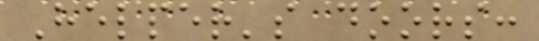Helper's doors:
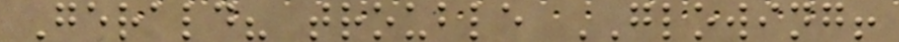Gerald? trouble GLOWING!
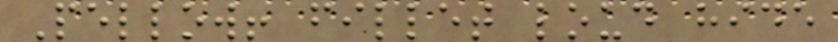Pellow! fillet loud hide
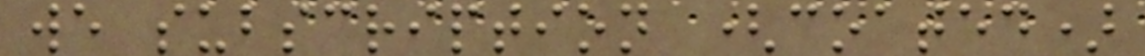we subscription (coated)
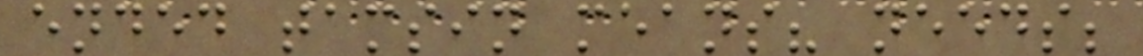ended tamsin means? needs;
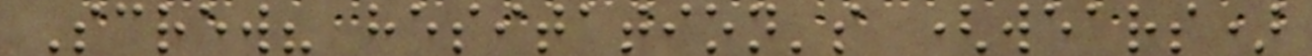Screw? hesitation's (wears)
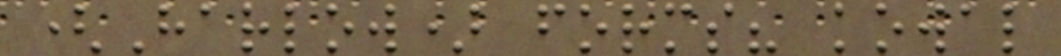(Harlow) forms? kowal
